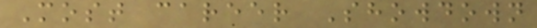Most career Showdown
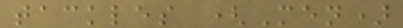tackles (Men)
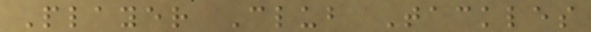Player Club Tackles
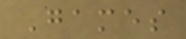Games
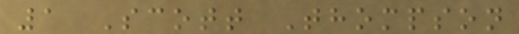1 Scott Thompson
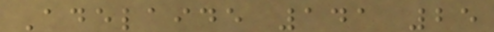Adelaide 141 25
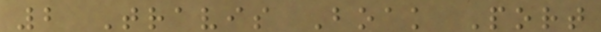2 Travis Boak Port
